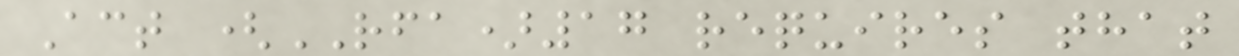Act (RFA)17 requires that
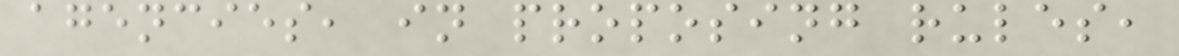agencies, in proposing rules,
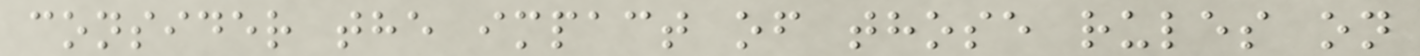consider the impact of those rules on
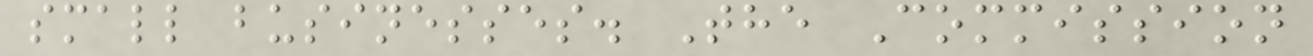small businesses. The Commission
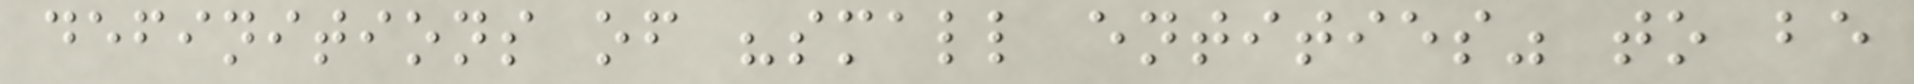definitions of "small entities" to be
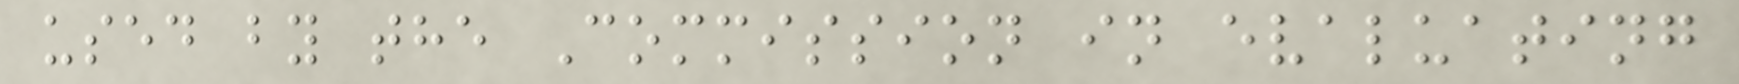used by the Commission in evaluating
